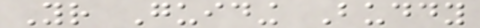Your Guiding Buddy
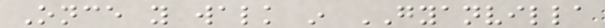Once you walk in GYANVILLA
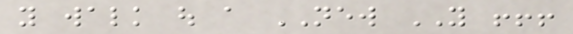you walk out a NEW YOU !!!
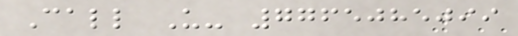Call Us- 7765085099
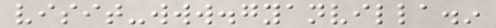visit-www.gyanvilla.in
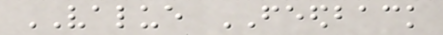VALUE FEEDBACK
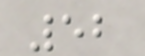52
